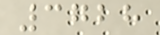3728
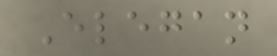Elegan
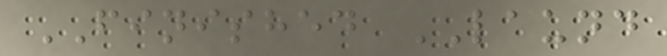FINISHED LAUND
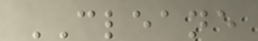CLEANE
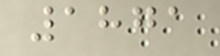1871
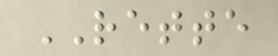RETTE
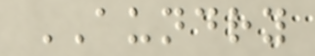AUNDRY
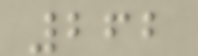262
